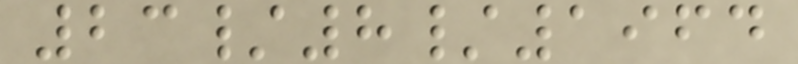23/8/1964
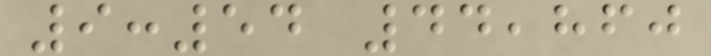9:54 44,860
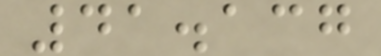41.137
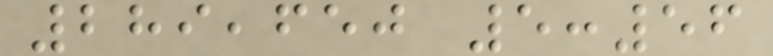289,650 5:56
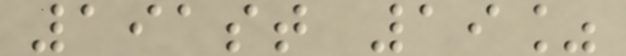191st 19%
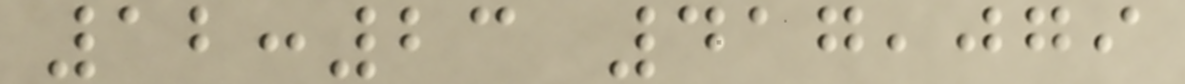12:23 417,079
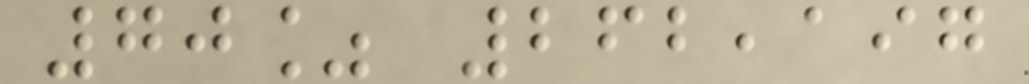70% 262,197
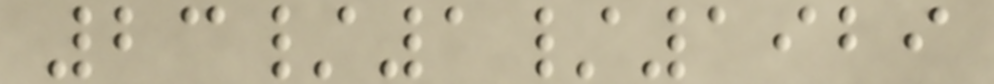23/1/1929
